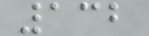132
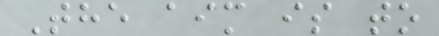The aim is to
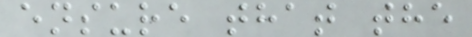ensure that the
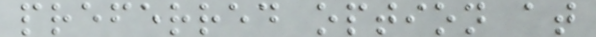preferred option at
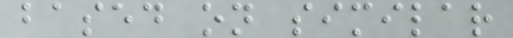based on similar
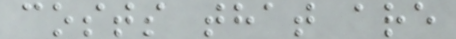costs that are
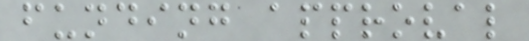funding approval
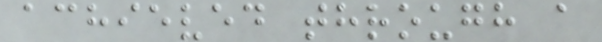achieved through a
